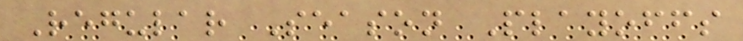Regular Season Playoffs
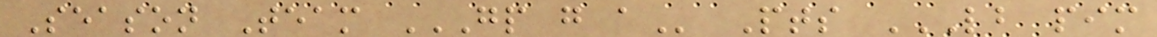Season Team GP G A Pts LB PIM
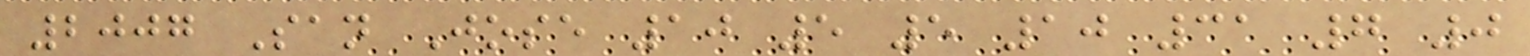2007 San Jose 10 5 5 10 31 7 0
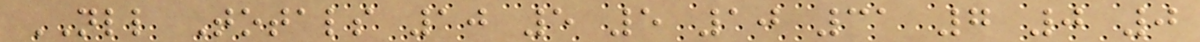NLL Totals 10 5 5 10 31 7 0 0
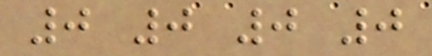0 0 0 0
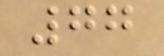77
